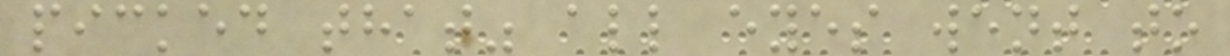picked that" all eyes went to
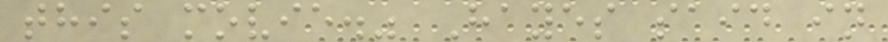this movie." Hayes said in
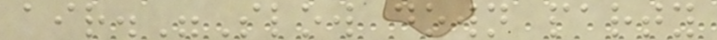air."Slow down party
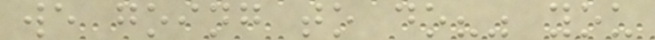we going to do?" you
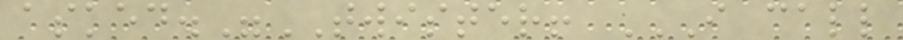asked."TWISTER! I CALL
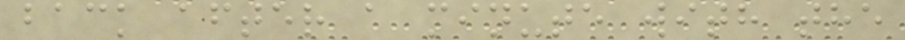back after a minute with the
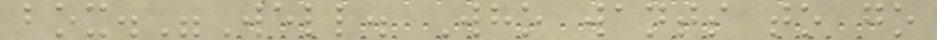box."Well. Who wants to go
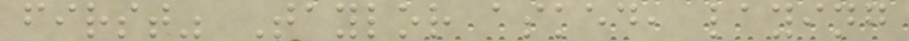first" Taylor asked, laying
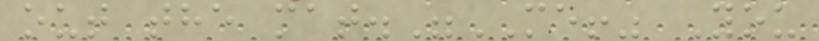out the mat."ME!" You
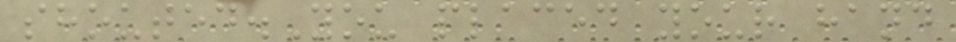shouted.You placed your hand
